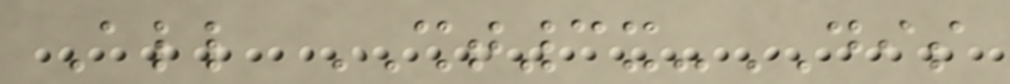All SHT3x-DIS
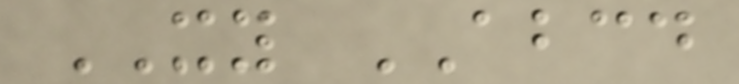XY ABCD
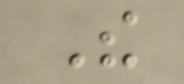The
